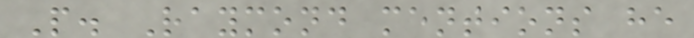P. Raymond mentions he
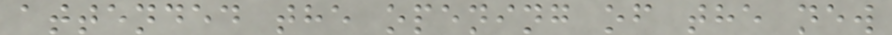attended the opening of the new
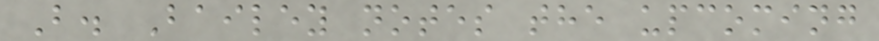B. Bailey notes the upcoming
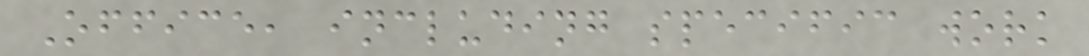Office, including specific work
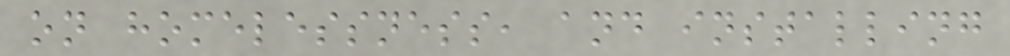on homelessness, and installing
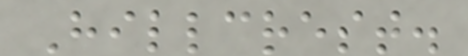Hillcrest.
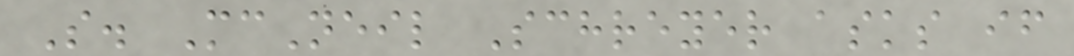S. McNeil Schreyer asks if
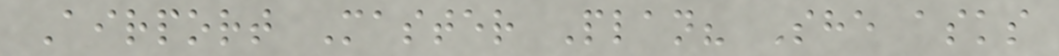Airport Master Plan? She asks
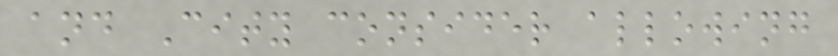and City consider allowing
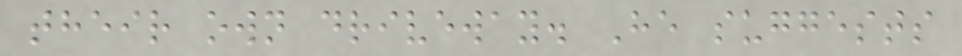their own driveway. He suggests
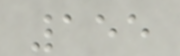155
